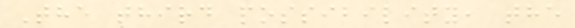The third possibility, the
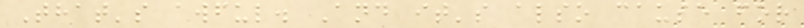That's awful. And it's also cause for
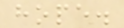hope.
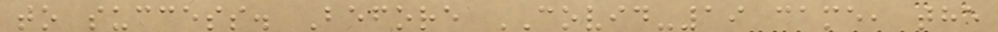to success. Before COVID-19 came, the
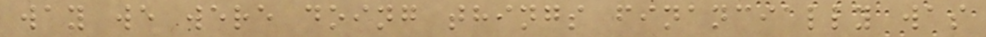way we were doing things financially was
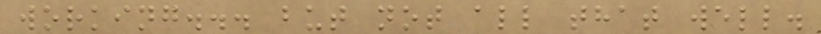working... but not all that well.
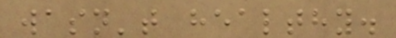wasn't healthy.
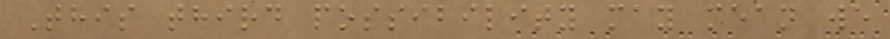This third possibility may mean we
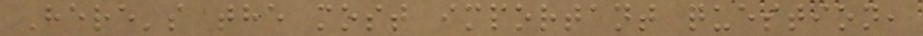Here's the most important question,
